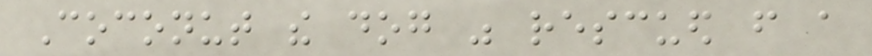Coconut the dog was rescued from a
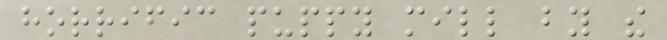horrific puppy mill by the
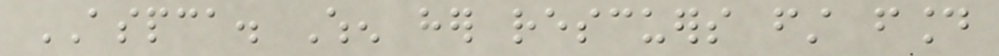ASPCA. When her rescuers first found
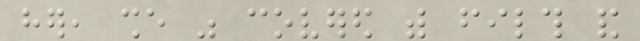her, she was covered with filth and
